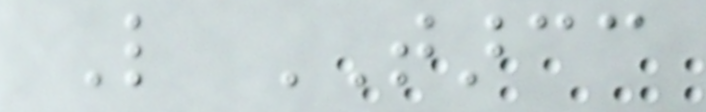Like TARCC
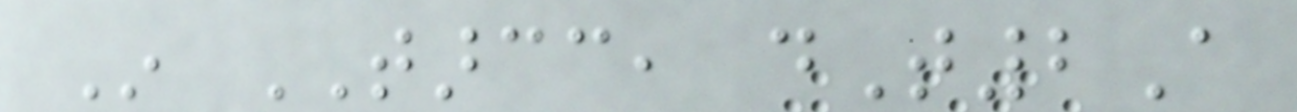In TARCC, dT2A
